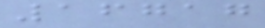16717
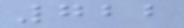722
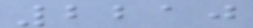2210
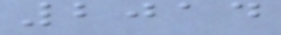2014
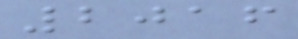2016
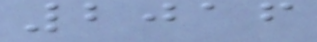2016
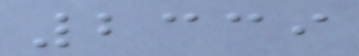2339
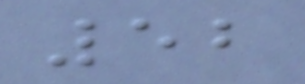52
